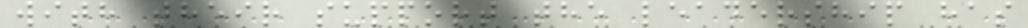with their support the leadership has
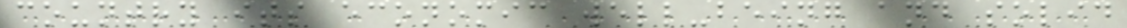country its economic well-being and solid
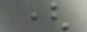(
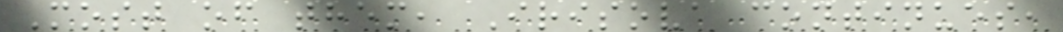Most of them, Irisova continues,
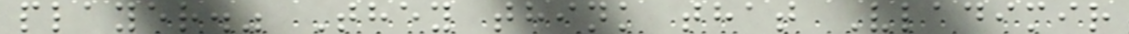player." They think that Vladimir
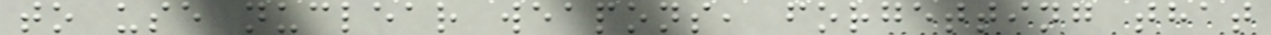to use nuclear weapons, forgetting that
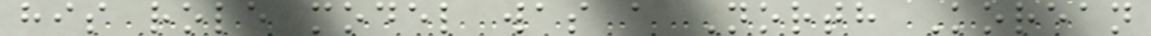his role model was a North Korean
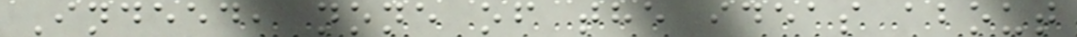Indeed, none of the ideas about
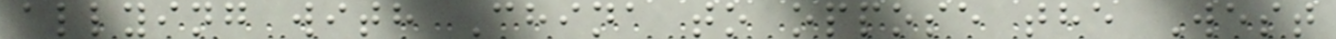allying with China to oppose the West
